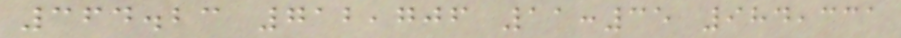364.23 712,706 11:35 984,331
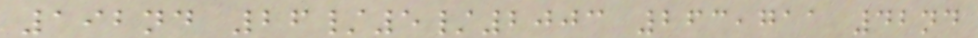192nd 26/5/2003 263,711 42nd
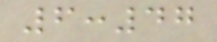6:47
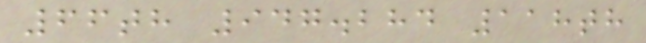66th 947.284 118th
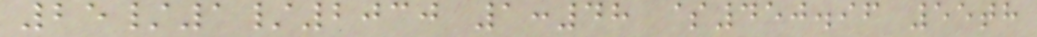25/1/2030 1:48 $450.96 55th
